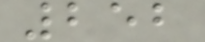252
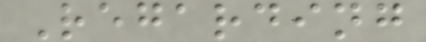Regarding
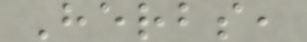Herbs,
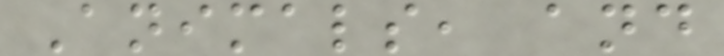Animals, and
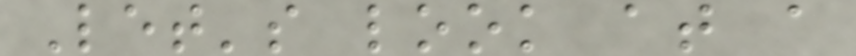Let's look at a
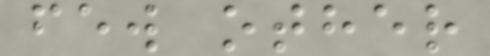few other
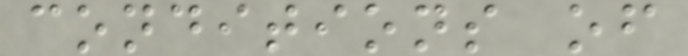conditions of
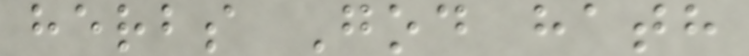herbs God hath
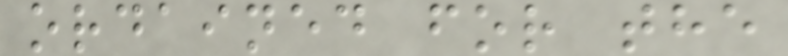ordained for the
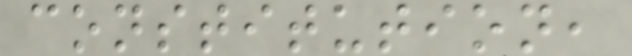constitution,
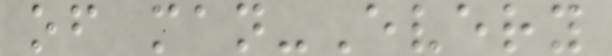of man-Every
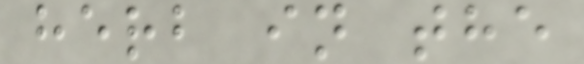herb in the
